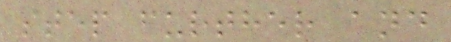step further and
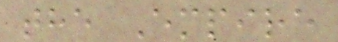the Empire
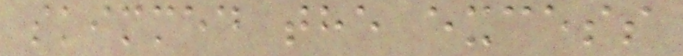skimmed the excess
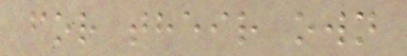for their own
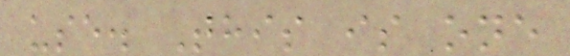use. This is one
